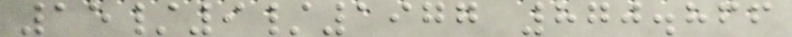15/9/1977 870.866
